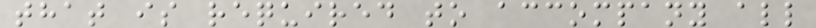that is required to accompany all
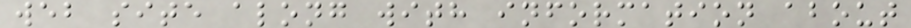web site along with information about
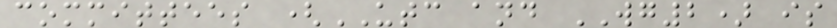committees (UTC and WG2) is
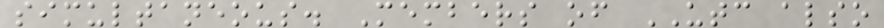simultaneous. Members of UTC also
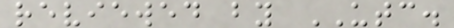reviewed by UTC.
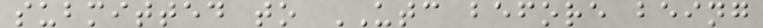submitted to UTC before being
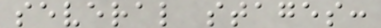several stages:
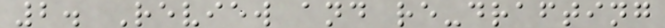2. Review and re-drafting
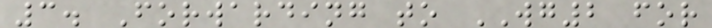3. Forwarding to WG2 for
